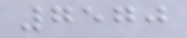7570
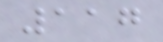117
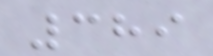389
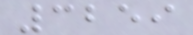3259
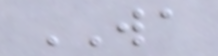WA
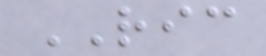RIC
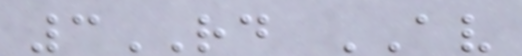3RD AV
